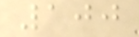100
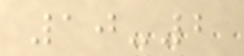10-2
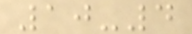10-4
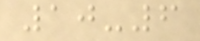10-6
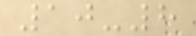10-8
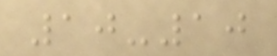10-10
